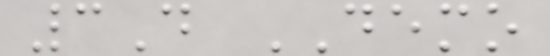3D DEMO
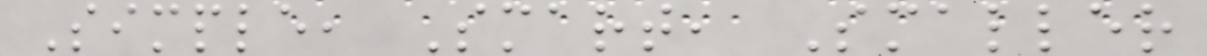Simple, Smart, Smaller
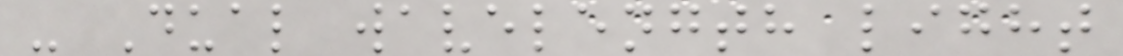- Dual wavelength light
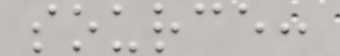source:
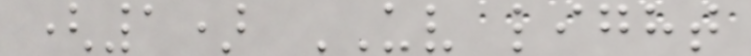(1) UV light
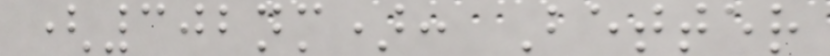(302nm): Better
